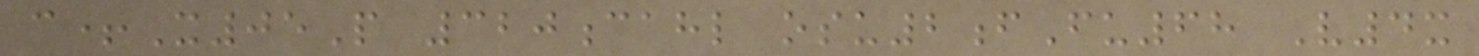c+X05P 320cahl osu2fFu68 V4x
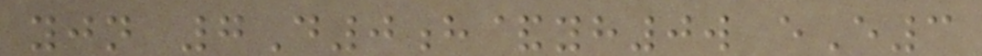yjn 7D0h&yh0w eE3
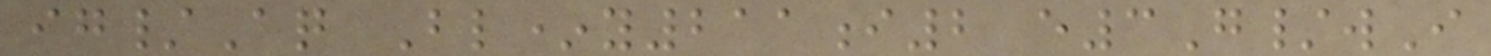ig/Aq Bl*y211i2 e3G/wI
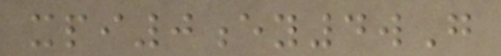xpi0ey4wG
